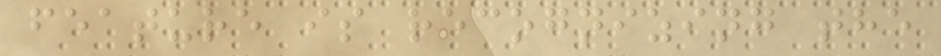feature is recognizing the
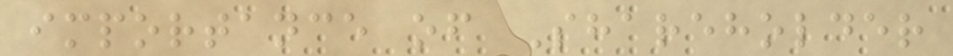importance of Shareholder
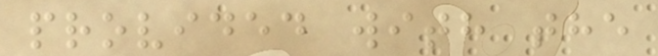provided with the
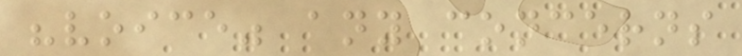"voice" any concerns
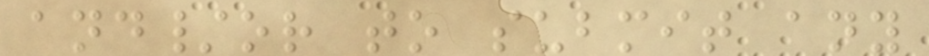and/or to submit any
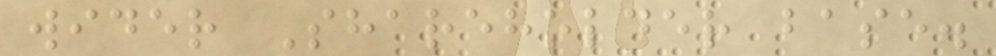wider Shareholder base.
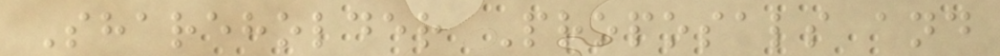Shareholder Proposals and
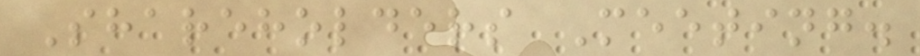Shareholders Meeting.
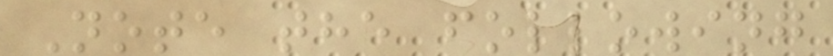Note the following
